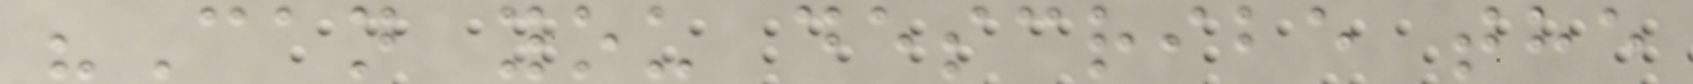"Can you describe the
